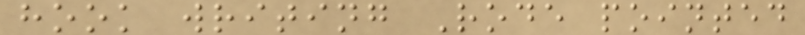hook writing Rode pointed
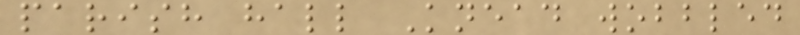parish hall Knead wobbled
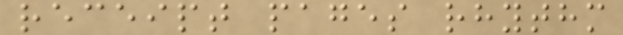receipt pages rhythm
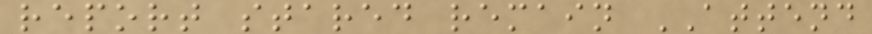report stared remain ATTEND
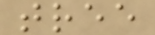tree
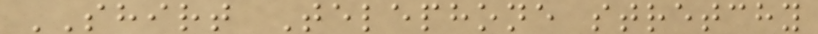SHIRT Telephone stretchy
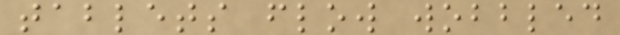tablets flow wobbled
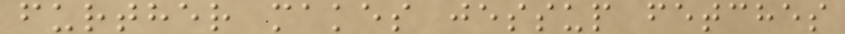further makes jessup fetches
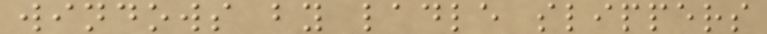windows by ladle slippers
